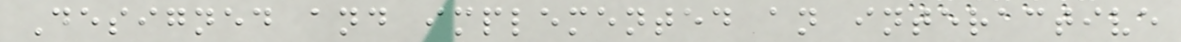Designed and implemented an interactive
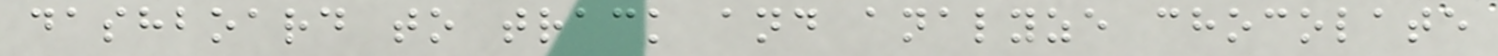dashboard to track and analyze chocolate
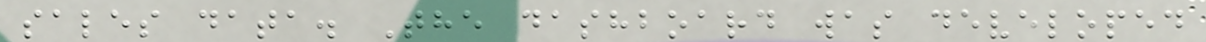sales data. The dashboard was developed
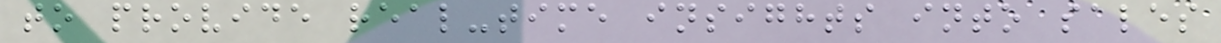to provide real-time insights into sales
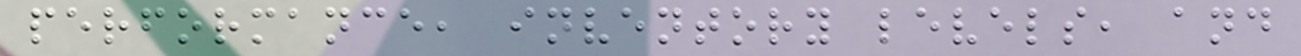performance, inventory levels, and
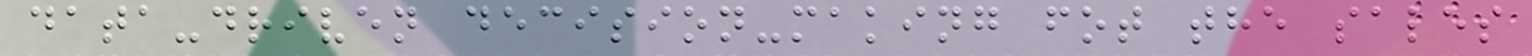data-driven decision-making fot the sales
